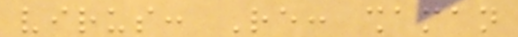virus: Re: shaman
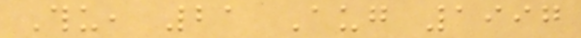Thu, 21 Aug 1997
